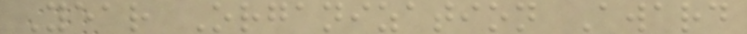Year Organization Award
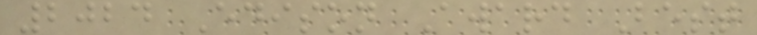2024 Edison Award Best
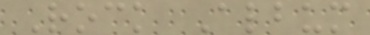Rock Album
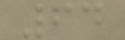64
